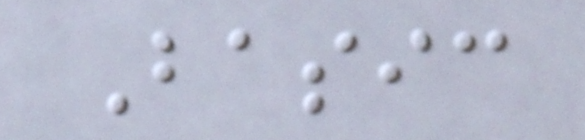Basic
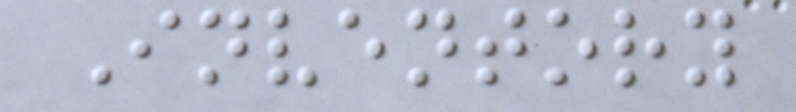Inventory
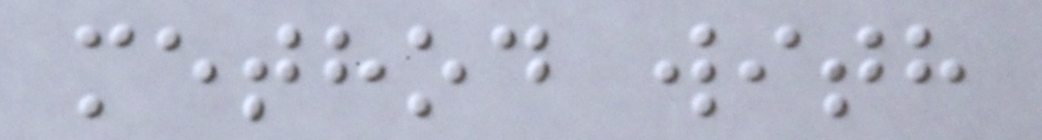method with
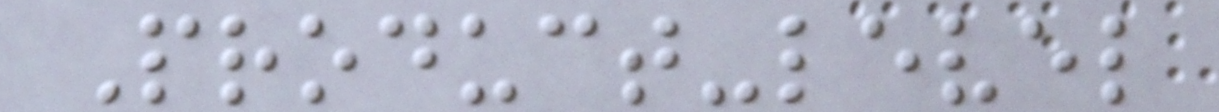Product-level
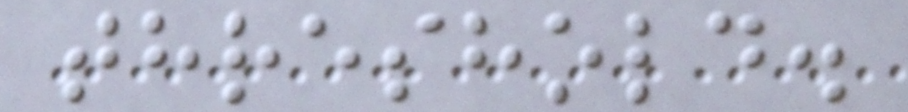threshold.
